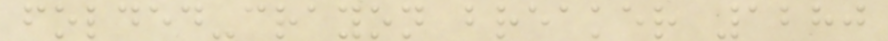folded-crayon breaker 1280
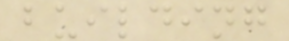building
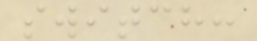switch:
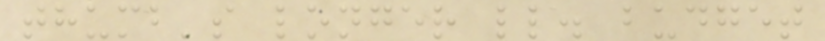thumb's longer ll. budget
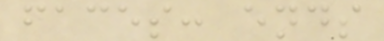faces: ends
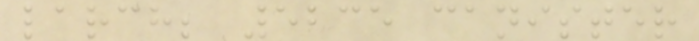larch; 5235 canister
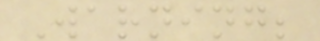Warning;
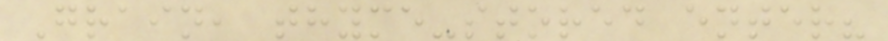Grain, thyme-stored enter?
